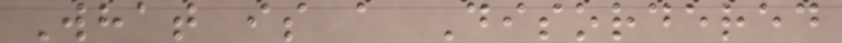What is a Disordered
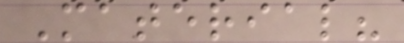Material?
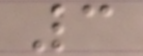3
